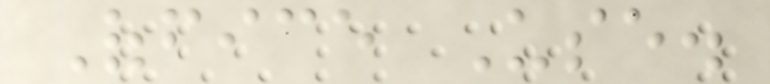Office Use.
